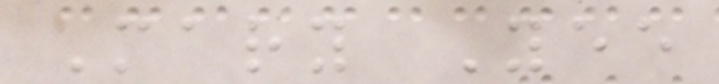Mary Yee
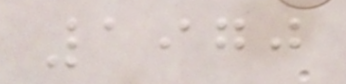1970
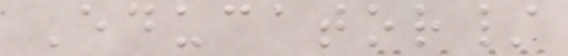Educator/
